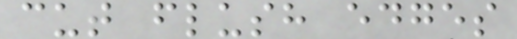cut flush edges
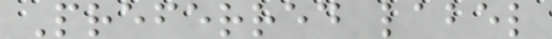Preferred label
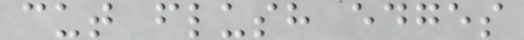cut flush edges
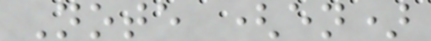Note (en)
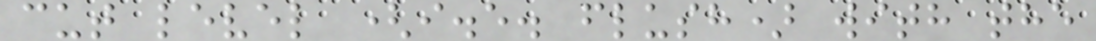cut level (i.e. flush) with the
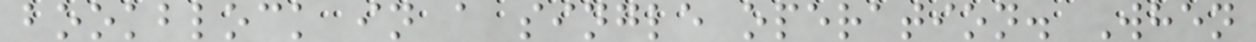bookblock in a single operation. When
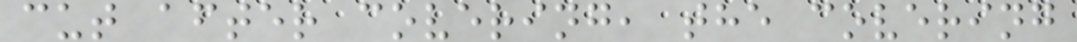cut after covering, the covering
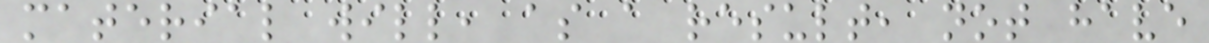material will, as a result, not have
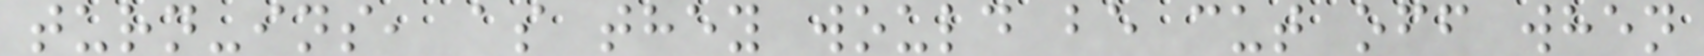turn-ins, as they would be cut off when
